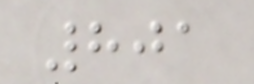801
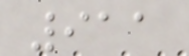911
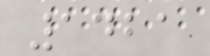1421
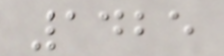1425
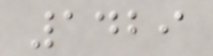1429
